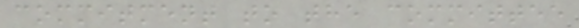commitment to the committee
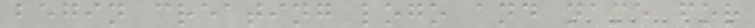begin creating logo and name for
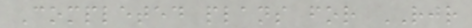Completed plans for RJR
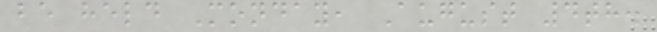be held Monday, August 4th.
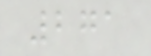271
